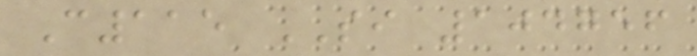C115 SI 104756
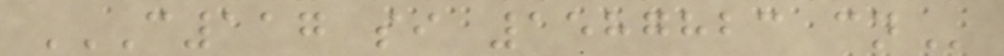C117 SI 1587823 CN
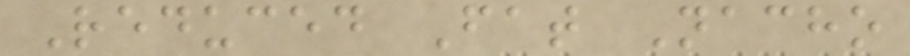Reduced Fat Nacho
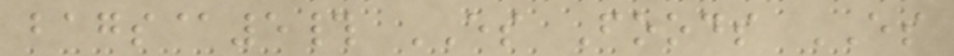bags@5# ES Foods ES
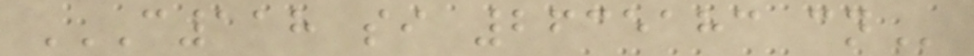C118 SI 2635183 CN
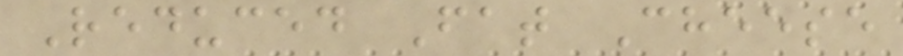Reduced Fat Cheese
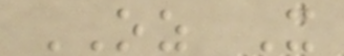OZ X
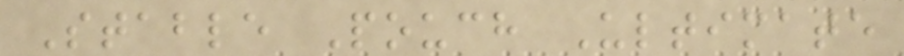Stable Pouch Ultimate
